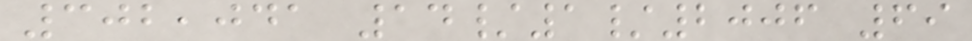302,041 14/1/2006 69
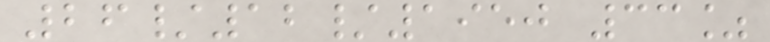26/12/1950 33%
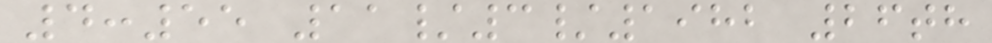4:55 11/3/1982 26th
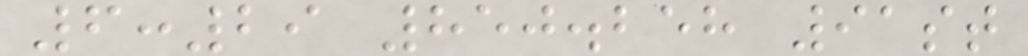6:29 850.258 91st
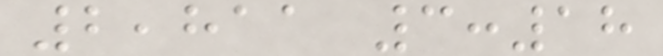2,811 3:18
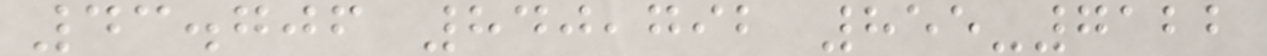43.706 840,792 855-7122
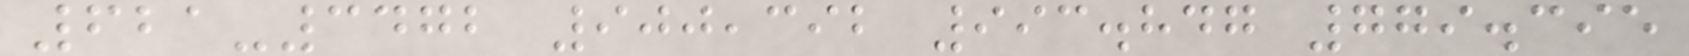621-3472 900,392 993.847 779.395
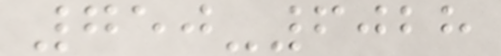750-6028
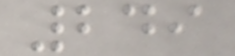249
